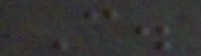C.
